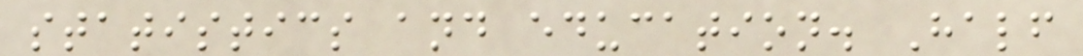statistics and education. Half
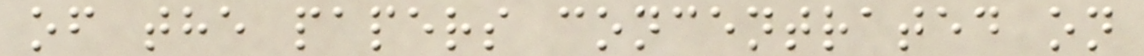of the papers concentrated on
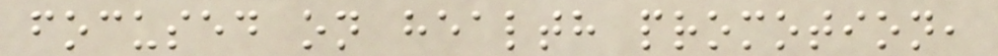focused on health promotion,
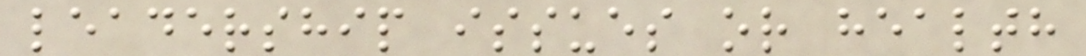leadership issues or health
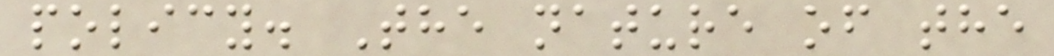policy. The nature of the
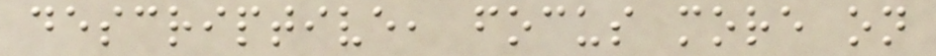descriptive, focus more on
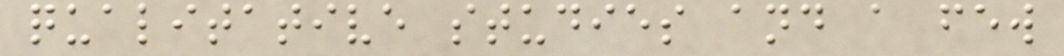qualitative studies and a few
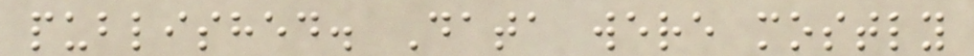published. Data were mostly
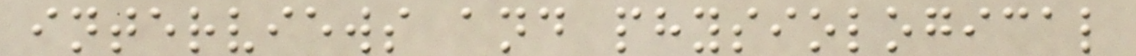interviews and physiological
